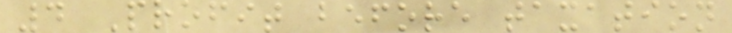4 Profit before taxation
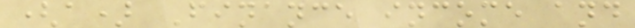(a) Finance income and
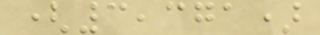(3,371)
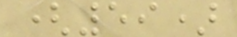(59)
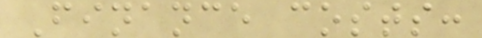Finance costs:
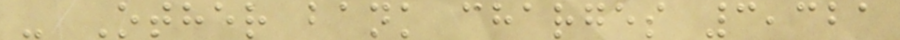- Other bank charges 3,321
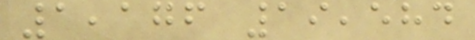1,176 19,584
